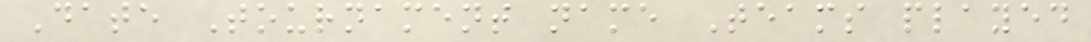Date Tournament name Teams played
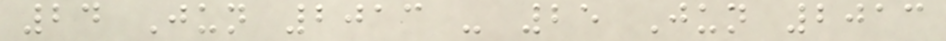24 Jun 2013 - 25 Jun 2013
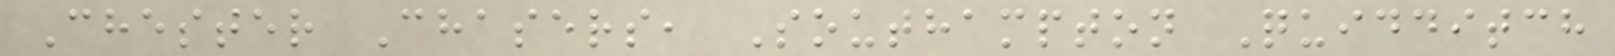Chester Chasers, Southampton Quidditch
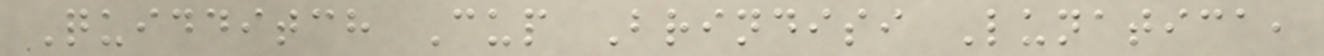Quidditch Cup Brindisi Lunatica,
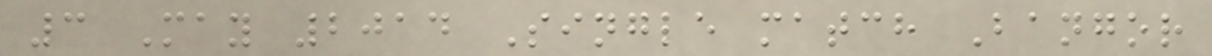3 May 2014 Single match Bangor
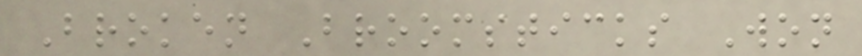Broken Broomsticks Won
